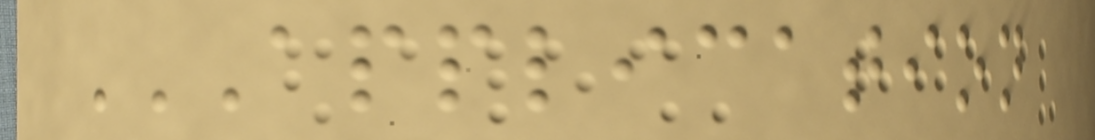APPLICATION
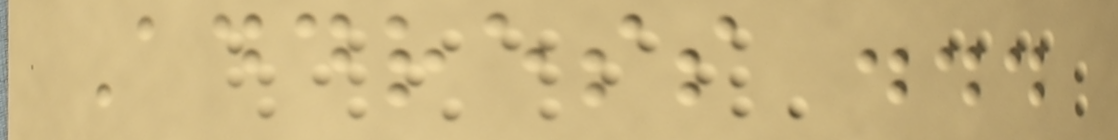Address ...
